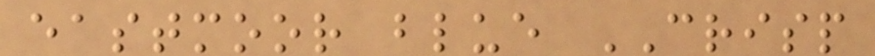eastmoor blue CRISP
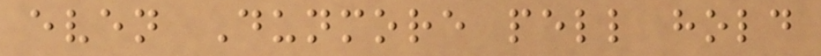even Dunmore pell hold
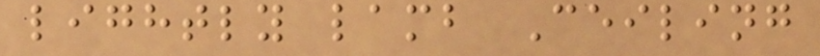lightly lamb Ceiling
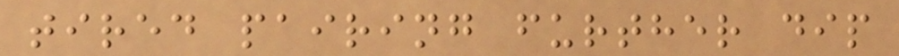tired pairing further dip
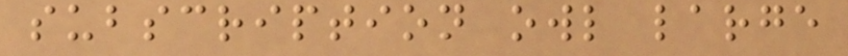subscription owl large
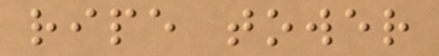ripe tower
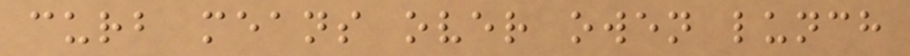curb means over owen lunch
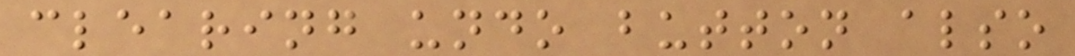clearing undo button also
